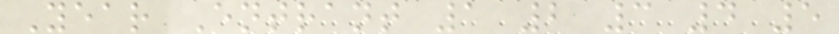Year Entrant 1 2 3 4 5
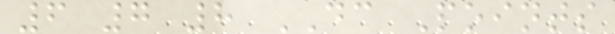6 7 8 DC Points
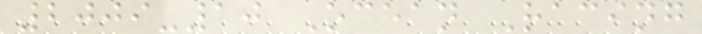2009-10 Ocean Racing
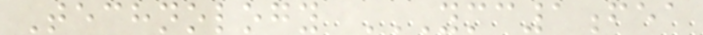Technology YMC1FEA
